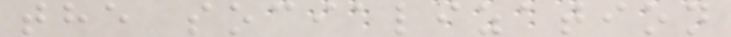the socialization
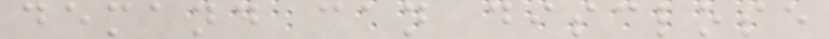demand can disclose
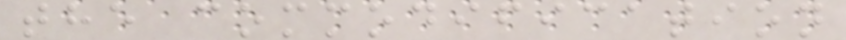the commodification
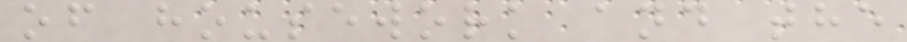of housework and the
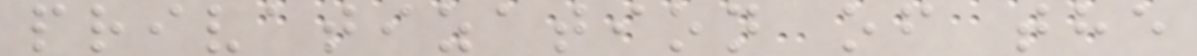privatization of the
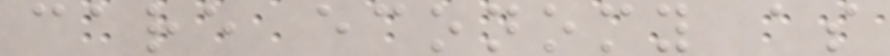care economy as
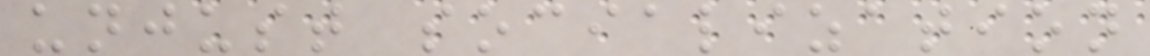unjust socialization
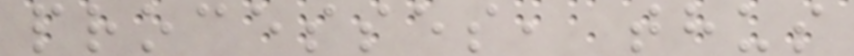processes, thus
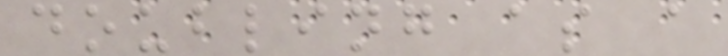doubling as a
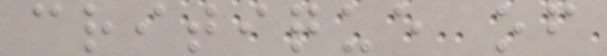critique of
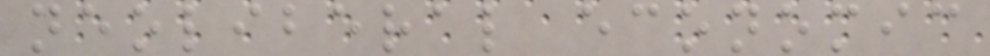neoliberal economic
